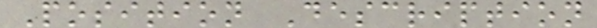Position Description
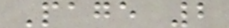Page 2
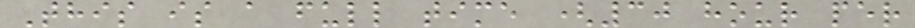This is a full time (30 hour per
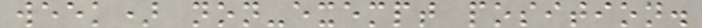week) non-exempt position.
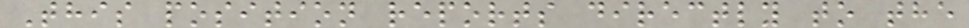This position reports directly to the
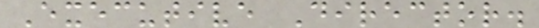Executive Director.
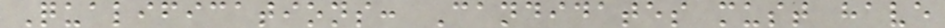Qualifications: Candidates must have
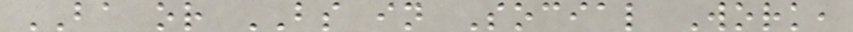BA or BS in Social Work,
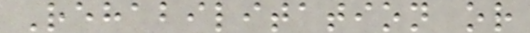Rehabilitation or
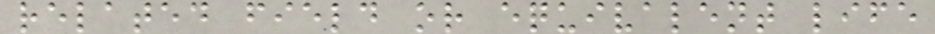related field or equivalent life
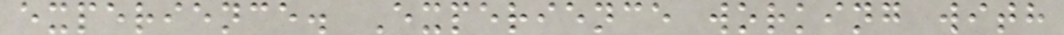experience. Experience working with
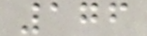176
